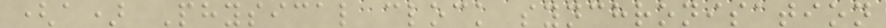(a) Physical clock synchronisation
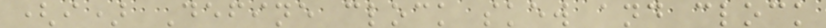(i) Define clock skew and clock
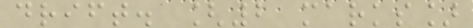drift. [2 marks]
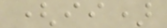(ii)
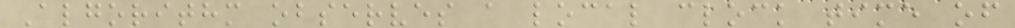Algorithm observes a local clock time of
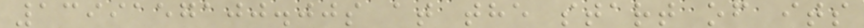1399157100.00s at the start of its
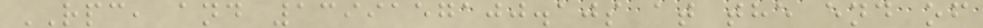RPC, and 1399157100.10s at the end of
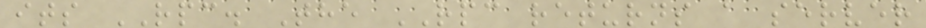its RPC. The RPC returns a server
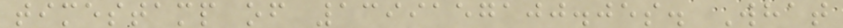timestamp of 1399157100.05s. What
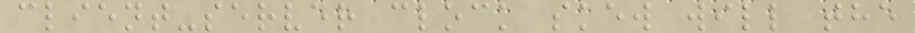client-server clock skew will the
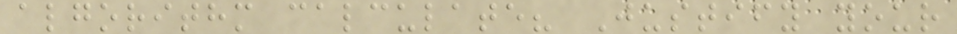algorithm calculate? Justify your
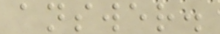answer.
